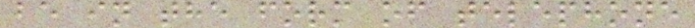be in the form of telephone
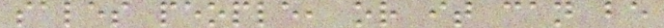sales people, or it can be
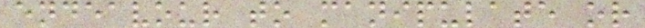endeavour to manipulate or
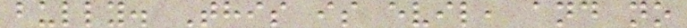bully. This is evil, and no
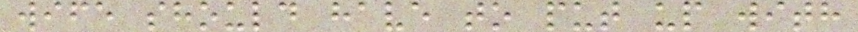wife should have to put up with
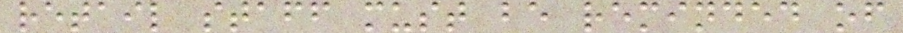retail staff must be reminded of
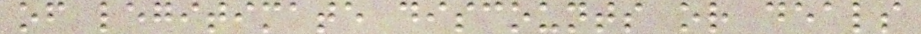of legitimate discounts or deals
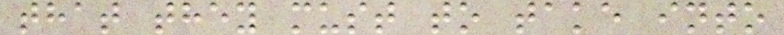that they must to take into
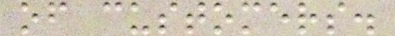of customers.
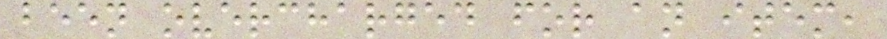been overcharged for an item,
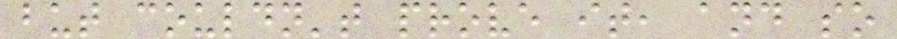but couldn't prove it, and so
